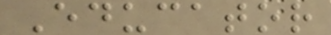Educator
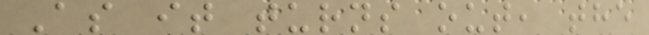As it turns out, the
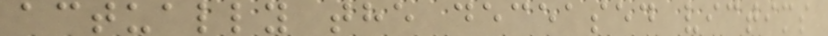actually the deceased victims
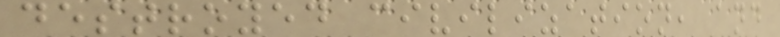destroyed civilization, and
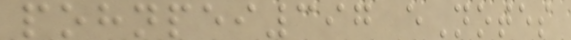pohnpei397 eNotes
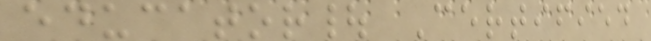educator| Certified
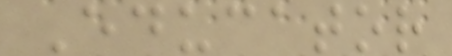Educator
